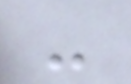-
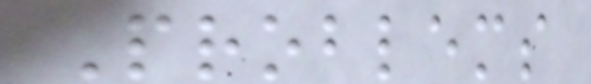Problems
